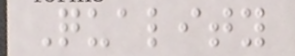Quality
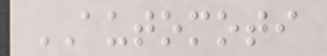AUTOMOTI
